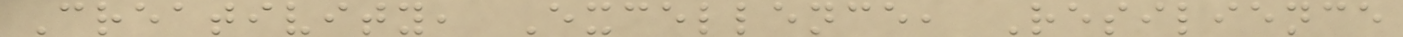Creativity, Excellence, Resilience
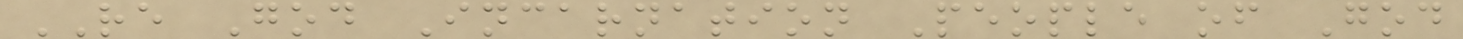RE God Incarnation People of God
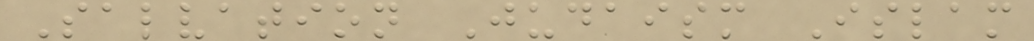Salvation Judaism Islam
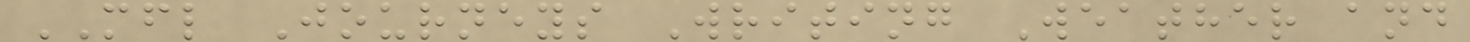MFL Journeys Writing Weather and
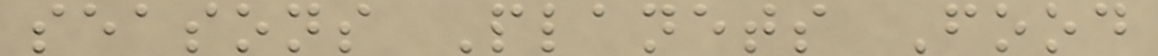seasons Planets Food
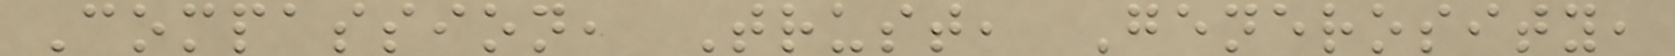Compassion, Trust, Generosity,
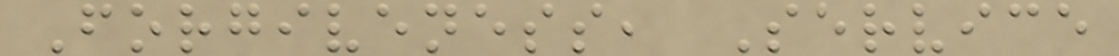Forgiveness, Service
